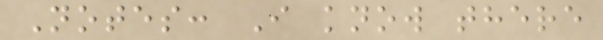Notes: I know there
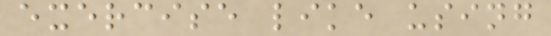exercise like using
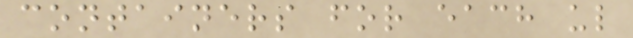containers for each ul
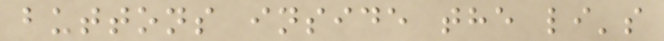buttons inside the li's
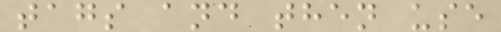tags and then use
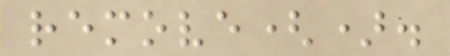remove().
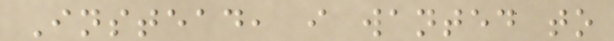Instead, i wanted to
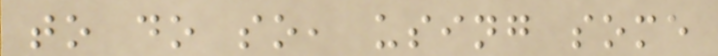to do so, using some
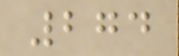274
